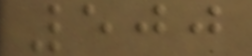500
